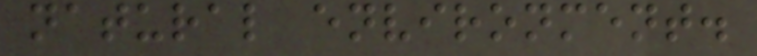natural environment.
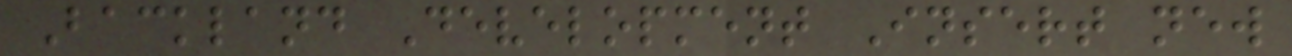Backland Development Insert new
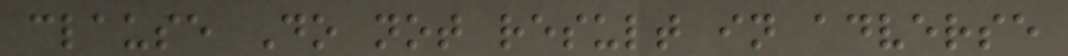clause Do not result in adverse
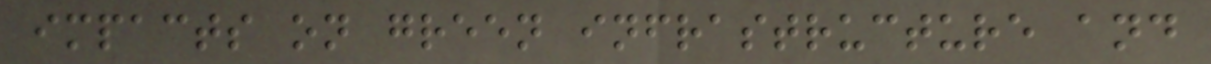impacts on green infrastructure and
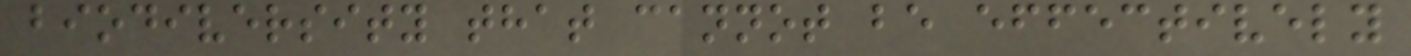biodiversity that cannot be effectively
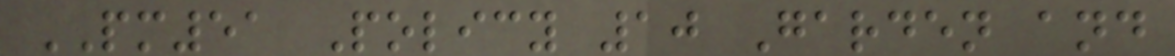PM51 Policy 10 Garden and
